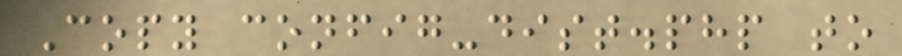Copy config-dist.php to
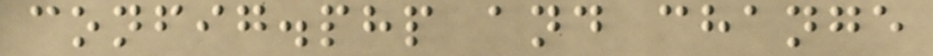config.php and change
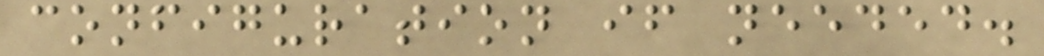configuration if needed.
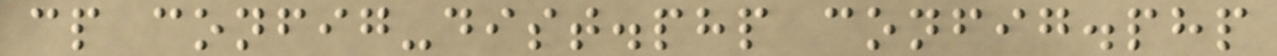cp config-dist.php config.php
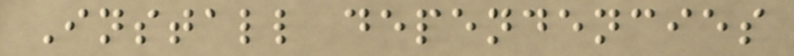Install dependencies
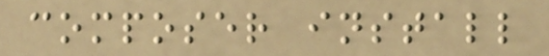composer install
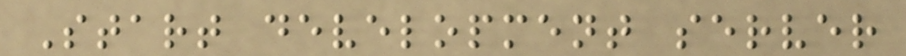Start development server
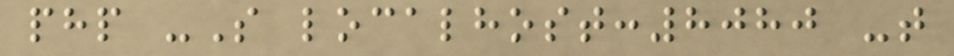php -S localhost:8080 -t
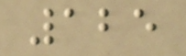125
